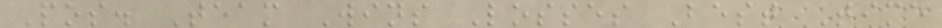Pos. Team Wins Losses Best Time
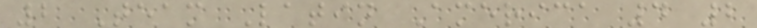2 Team Latin America 4 2
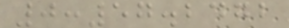0:57.2472
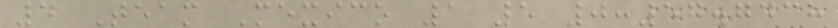4 Team Mexico 1 5 0:57.7438
